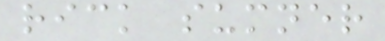rick sumner
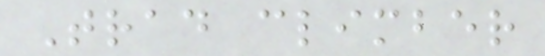Trad climber
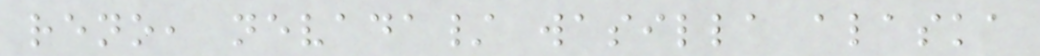reno, nevada/ wasilla alaska
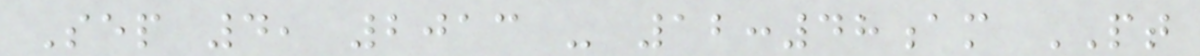Sep 4, 2013 - 12:48am PT
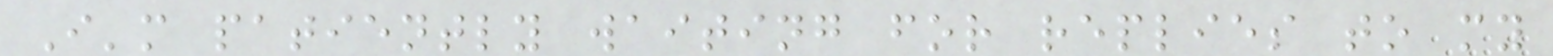I'm patiently waiting for replies to my
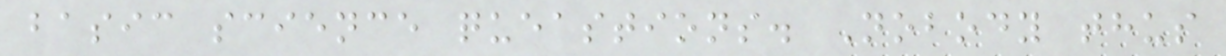basic science queastions. Nobody thus
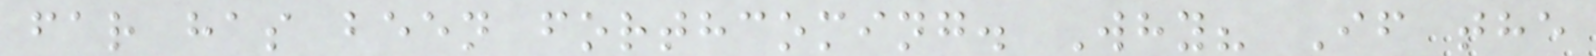far has been forthcoming. Why? If the
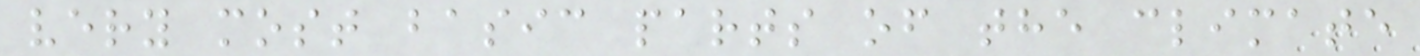very most basic parts of the climate
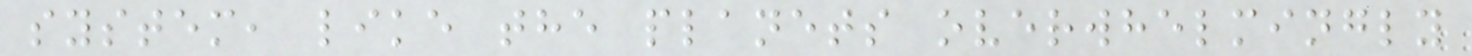system, like the planets overwhelmingly
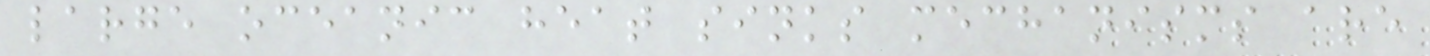large oceanic heat sinks mechanisms are
